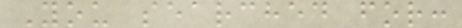You searched for:
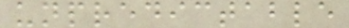unpredictable
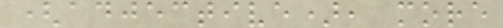(adjective), more
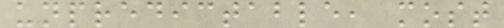unpredictable, most
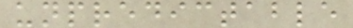unpredictable
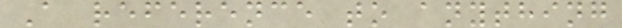A reference to anything
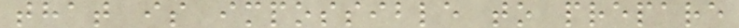that is impossible to prepare
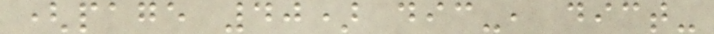(page 40) dic-, dict-
